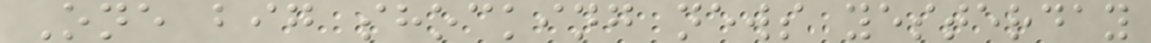One big shocking news yesterday
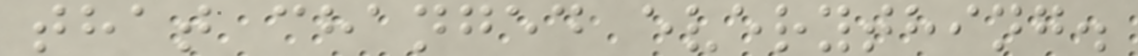that changed everything.
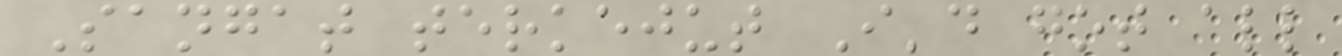Sangat terkejut I'd got all
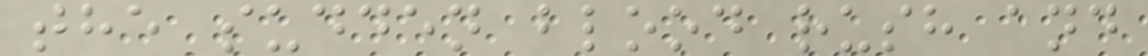the sudden blood rush and
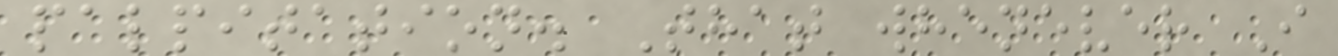palpitation. That whenever I
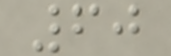60
